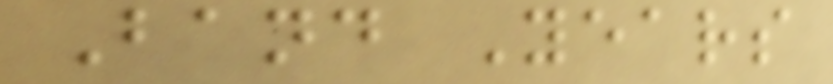Band Years
